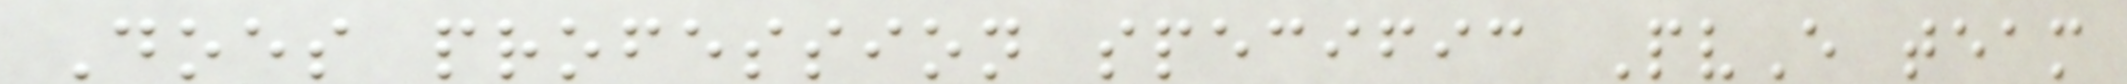Does profession specific PvE team
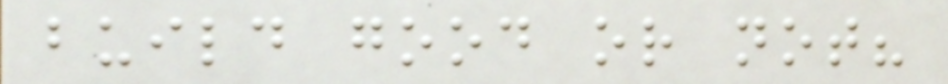build good or not?
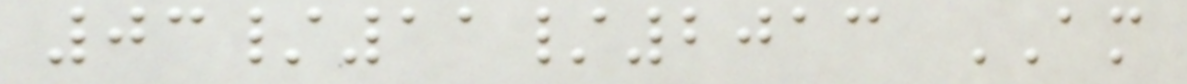03/11/2013 AM
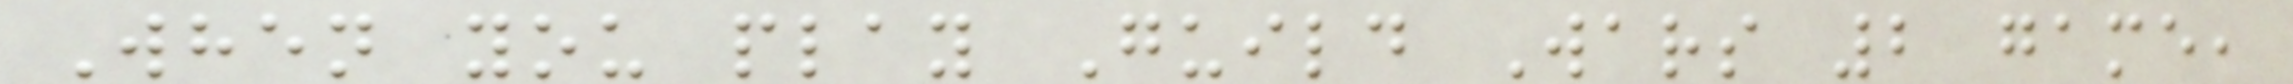When you play Guild Wars 2 game,
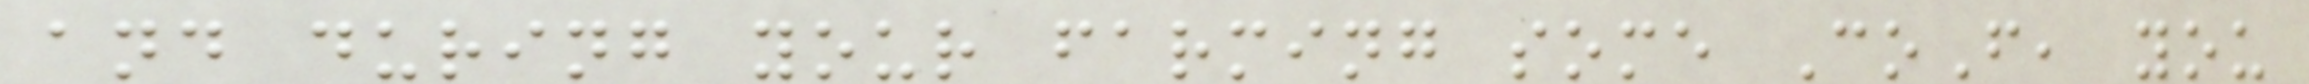and during your farming some CoF, you
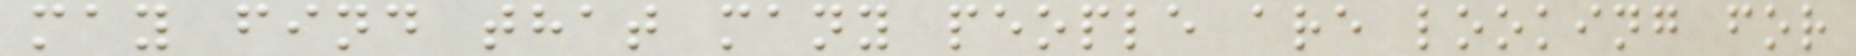may find that many people are looking for
